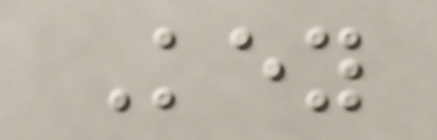Key
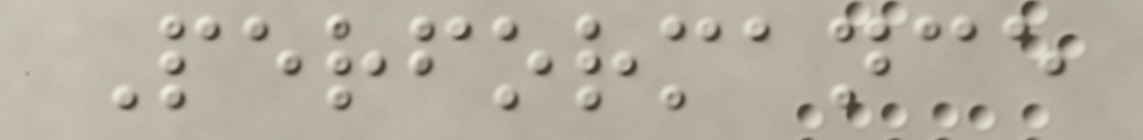Performance
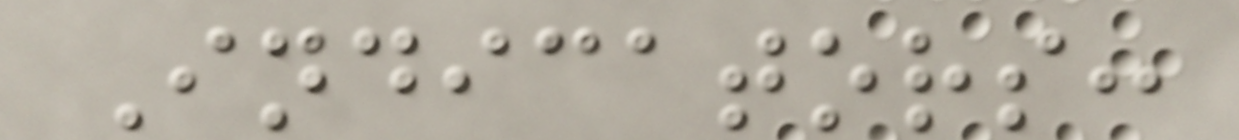Indicators:
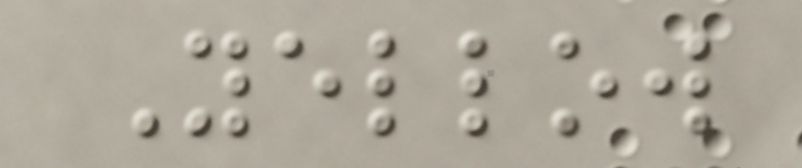Yellow
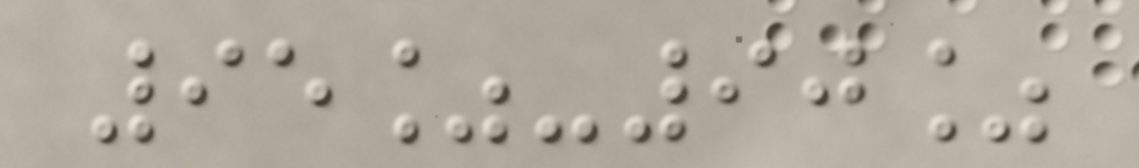95%-90%
